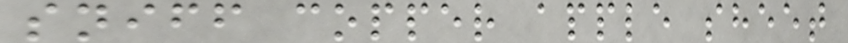sniff copper apple sheet
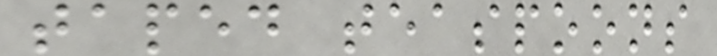taped teaspoons
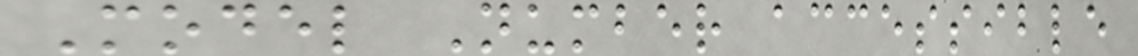Model Number accessible
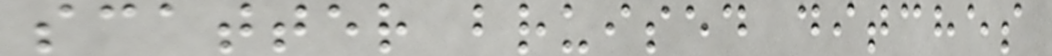scatter bruised ditches
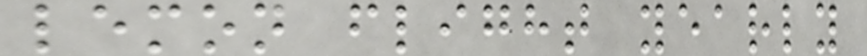lemon flight yearly
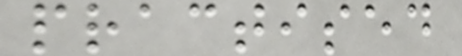practised
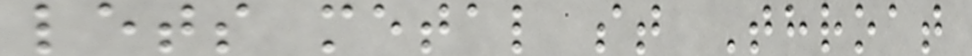lets metal st Throat
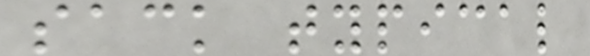sack typical
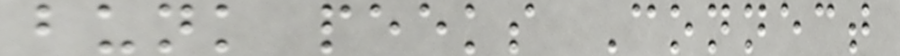bunk peeks Connect
